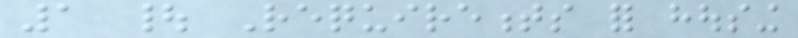1 | Requirements for housing
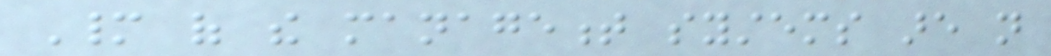Many of the management systems are not
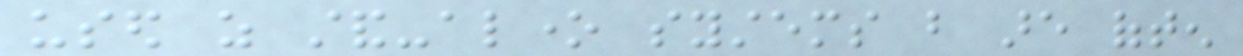used as stand-alone systems but are often
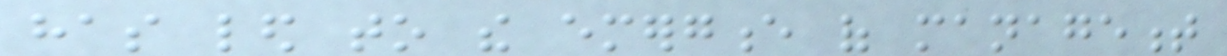has led to the emergence of management
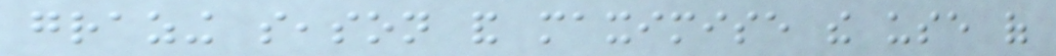grazing season and maximise the use of
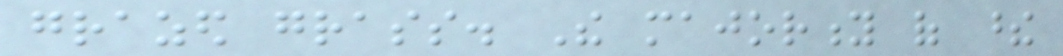grazed grass. The majority of these
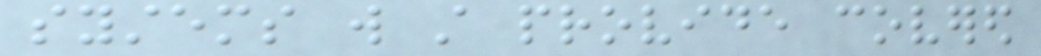systems will still provide covered
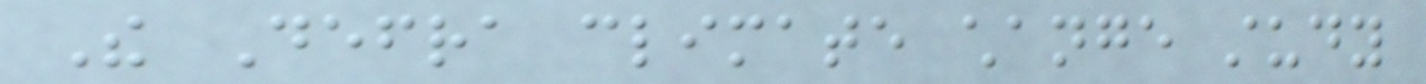The Defra climate change study
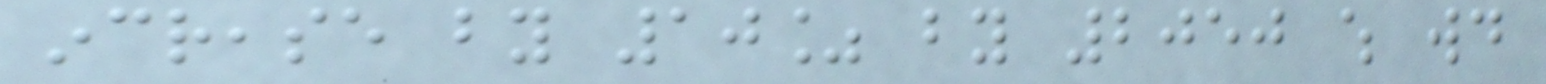increase by 10% by 2050 which would
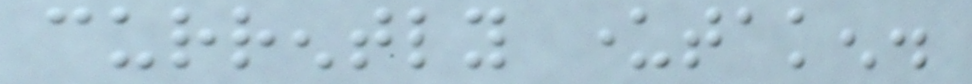currently undertaken.
